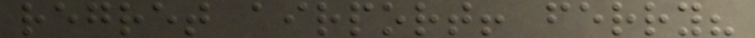regret airport! ferry?
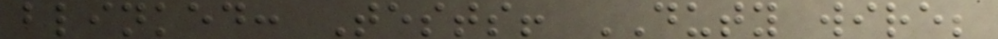blinked: Tests! DUTY wire;
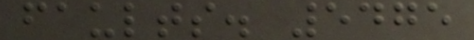faults. 5475
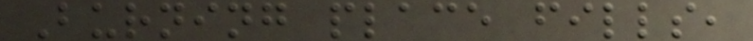Burning place fills,
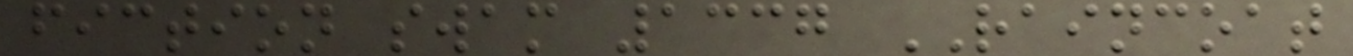fiction swam 1337 RAINCOAT
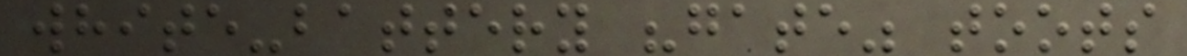white-battery "gate" toots
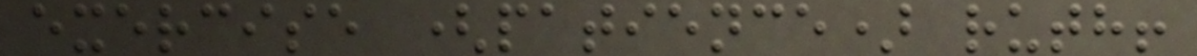exercise (patience) ruth!
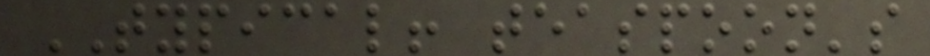TYPICAL! teaspoon's
